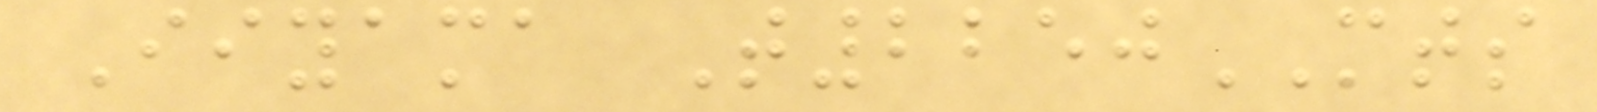Iiyama T2250MTS
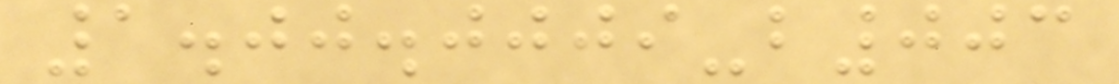1.00.0009-b003
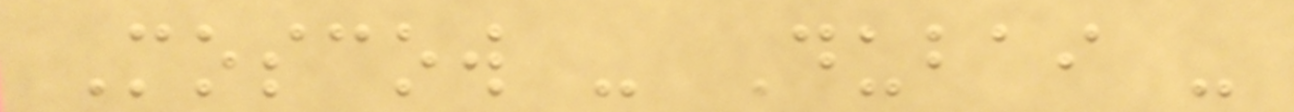Moscow - Dubai -
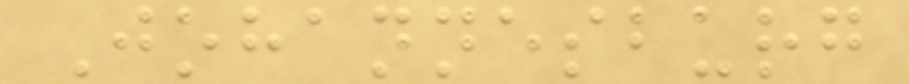Johannesburg
